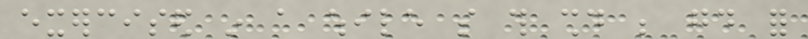exercised in a while so this should be good for
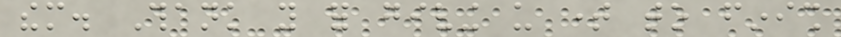them. Thank you for giving us time to finish
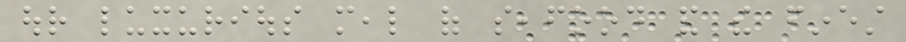our luxurious meal of seafood and the finest
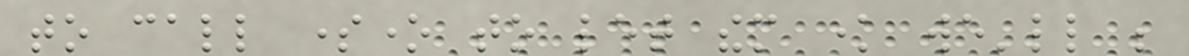to call someone to let them know we'll be
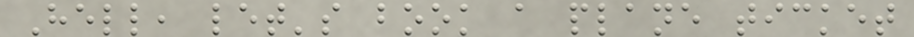Hell, let's book a plane ticket
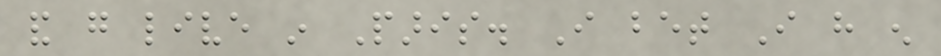and go live in Paris. I bet I have enough
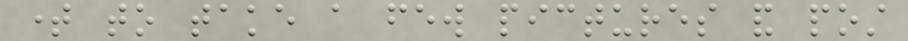time to take a few pictures and post
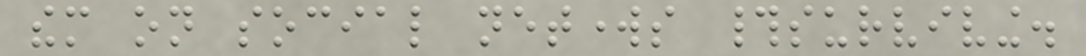them on social networks #surviving.
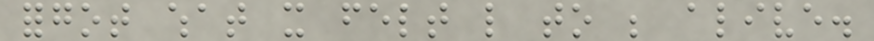forgot what it felt like to be alive.
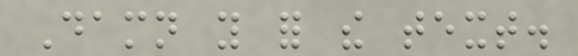Damn you for the text.
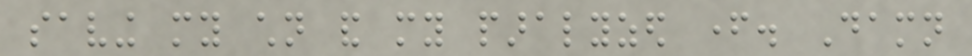saving my children and my paralyzed father. Damn
